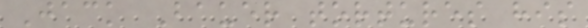Jack Bauer tortures his
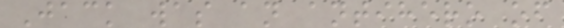Jack was an antihero of
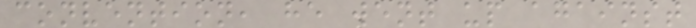convention, he went up against
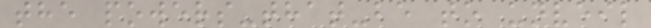the powers-that-be to unveil
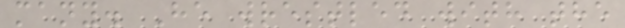many. He wrestled with the
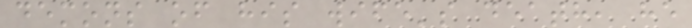demons of his wife's death, he
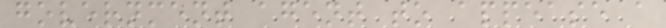government agent to appease a
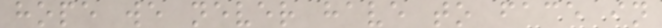hope we never have to face in
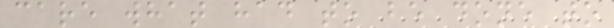care what had to be done to
